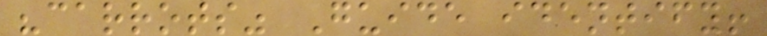"carrots" Guide identify!
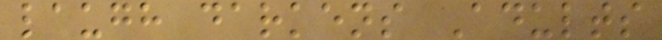laugh darkens Adults
